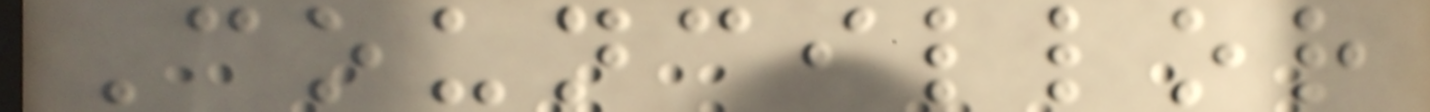Councillor
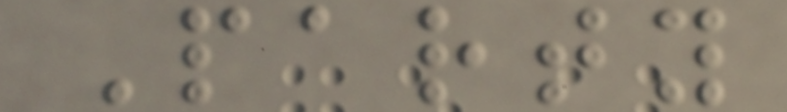Party
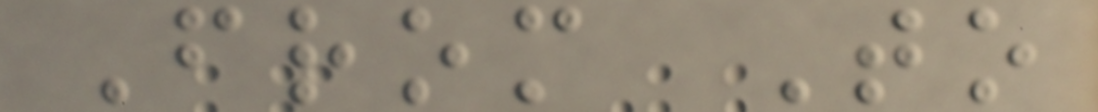From To
